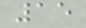15
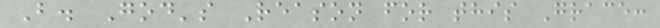B. God's Reason for this Grace:
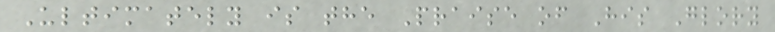Ultimately is the Praise of His Glory
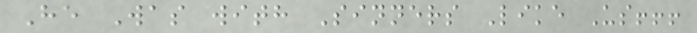He Was with Sinners Like Us!!!
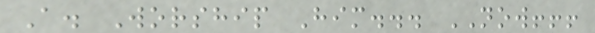A. Worship Him... NOW!!!
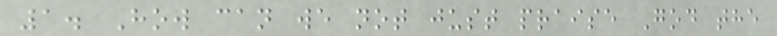1. How can we not just praise God the
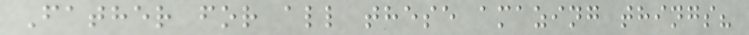Father for all these amazing things?
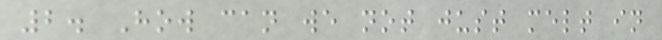2. How can we not just melt in
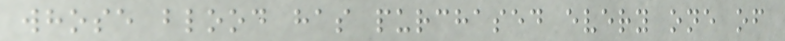whose blood has purchased every one of
